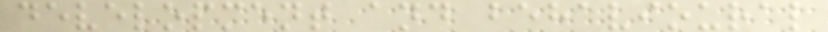development and behavioural
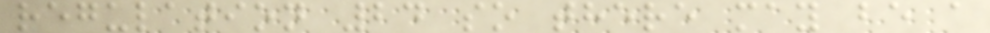regulation 24 so there may be a
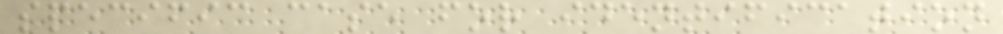specific case for identification
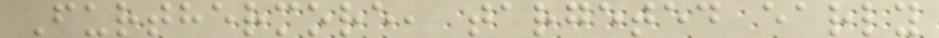Furthermore, targeted early
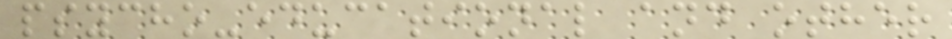psycho-educational and other
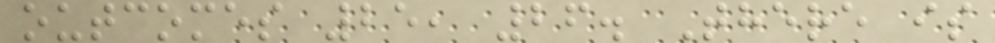outcomes 25, 26. There is
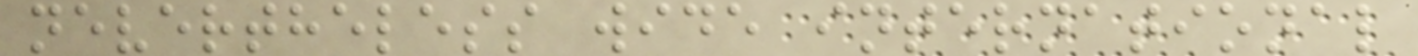nevertheless wide international
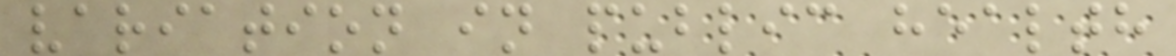variation in public health
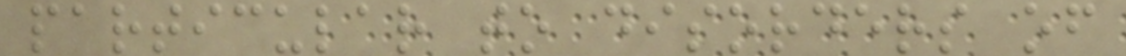particular to disorders of
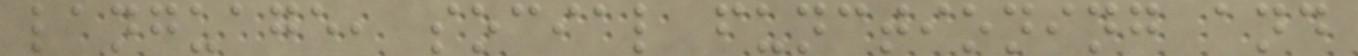language, social functioning and
